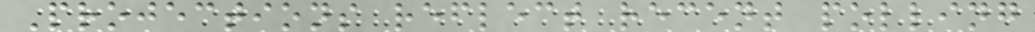Projections reflect recent polling
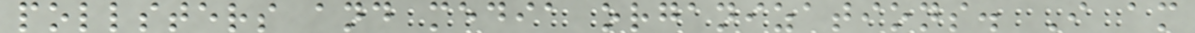pollsters and media organizations. I am
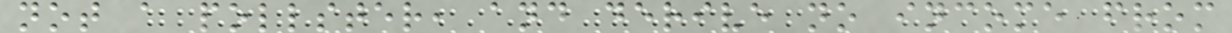not a pollster, and derive no income from
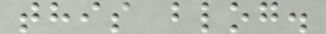this blog.
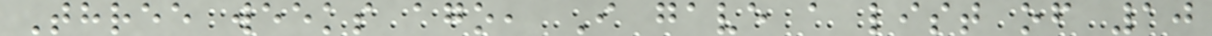Three weeks ago, I gave a list of 10
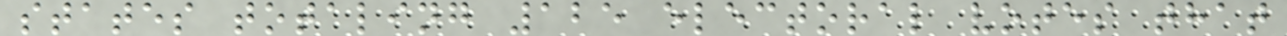states totaling 125 electoral votes that
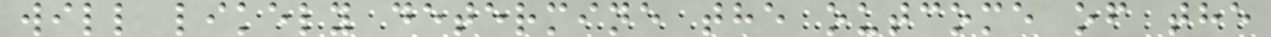will likely determine the outcome of the
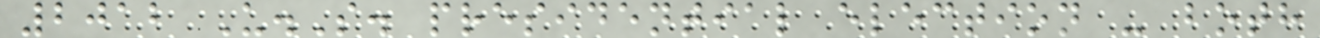2012 U.S. presidential election - both
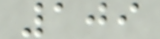109
